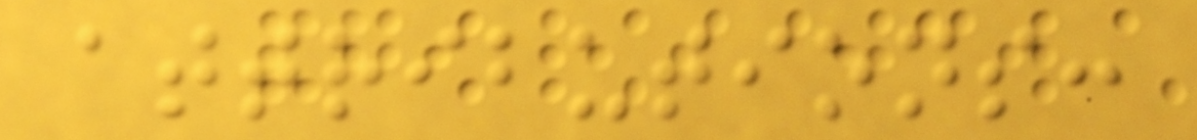attributions:
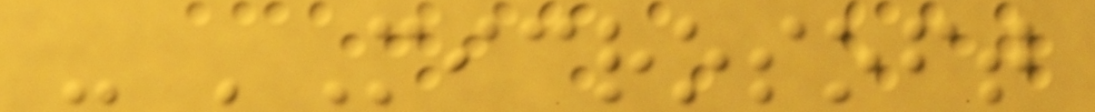- 'Microsoft
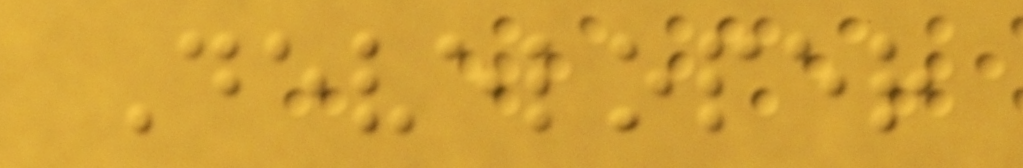Developer
